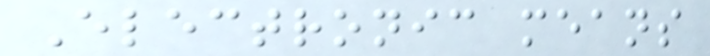Electronic means
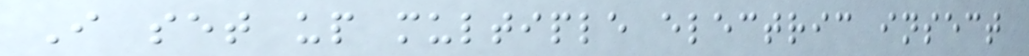I set up multiple electric insect
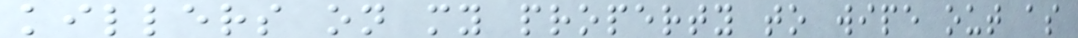killers on my property to wipe out as
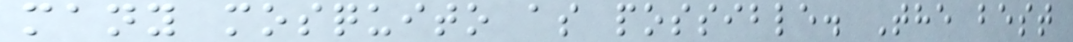many mosquito as possible. The best
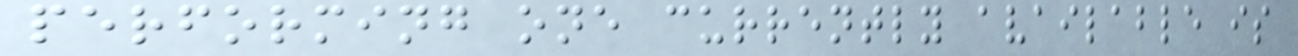performing one currently available is
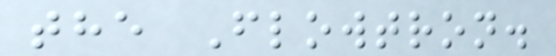the Flowtron.
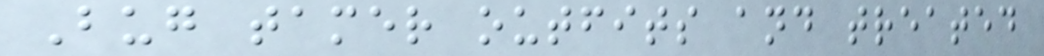Bug tamer outfits and treated
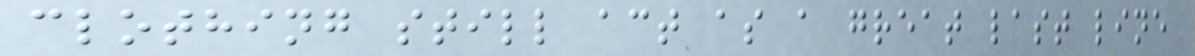clothing still act as a great last line
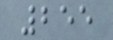255
